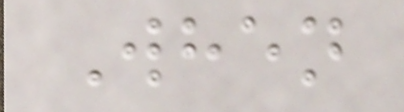When
